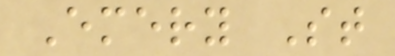Emery St
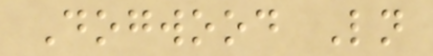Dogwood Ln
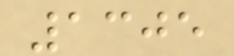1305
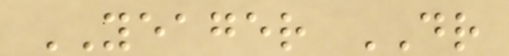YEAGER DR
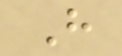H
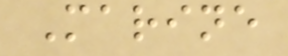Marine
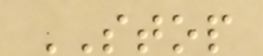STOP
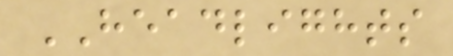HEADLIGHTS
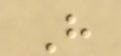H
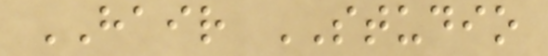HAIR STUDIO
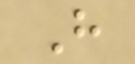H
